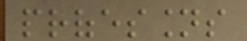professions
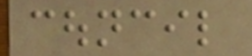council
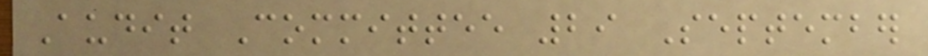Audit Committee 29 September
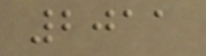2011
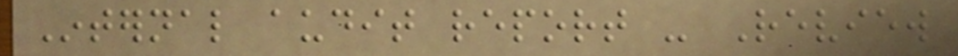Internal audit report - Review
